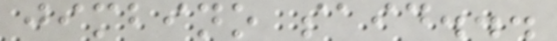jimbino said...
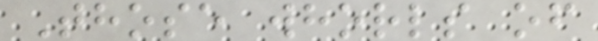Those whorls of
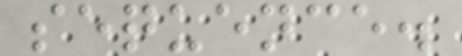sequence.
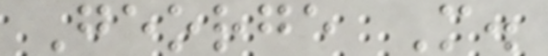George M.
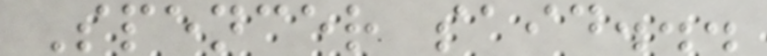Spencer said...
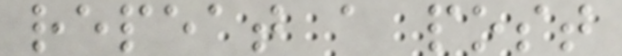repeat a post
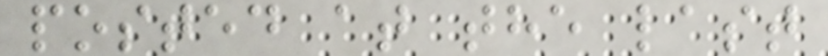posted at the last
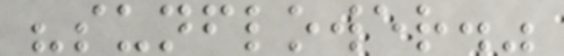"sunflower."
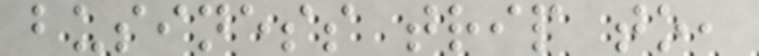business trip to,
